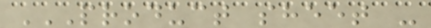PRODUCT SHEET -
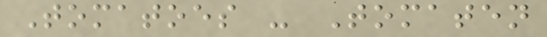Tomatoes - Tomaten
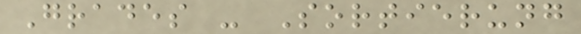Grades - Sortierung
